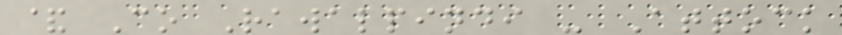& Co Rawalpindi - Attock
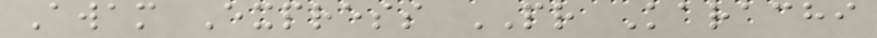Awam Express PR Karachi
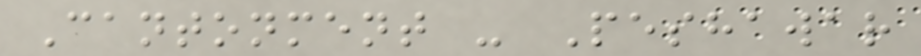Cantonment - Peshawar
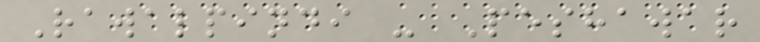Rawalpindi - Peshawar
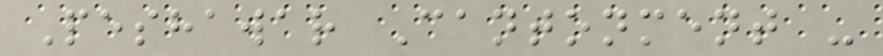Peshawar Cantonment -
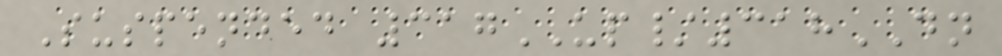Suspended 317UP/318DN
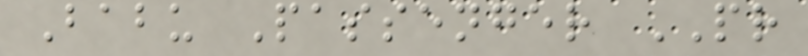Babu Passenger PR
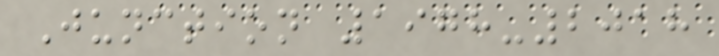Junction 1978-2018
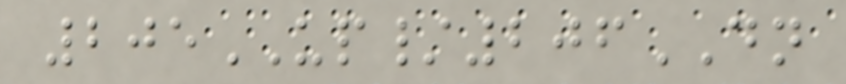205UP/206DN
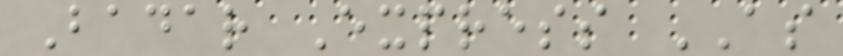Badar Express AS
